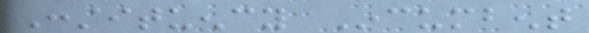Constituency Incumbent
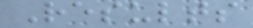Results
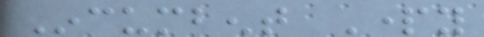Incumbent Party
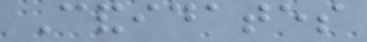Candidates
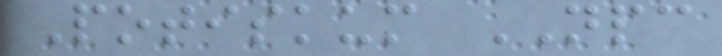Potiskum NPC
